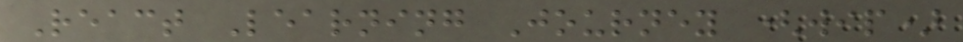React Learning Journey (wip)
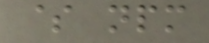$ npm
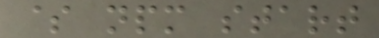$ npm start
